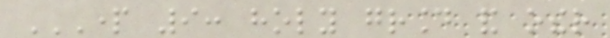PART 9: HOLY GROUND AND OTHER
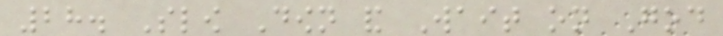28. Slow Down and Wait on God
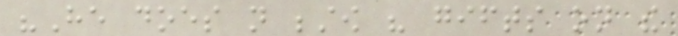"He does not bestow his gifts on the
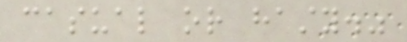casual or hasty."
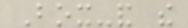Box-and the
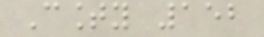County 152
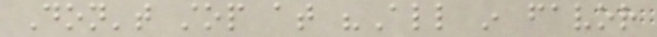Don't stop at "All in favor
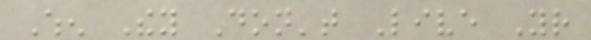When They Don't Live Your
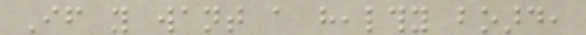If you want a healthy board,
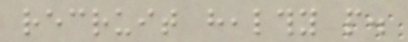recruit healthy people.
